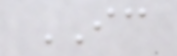IC
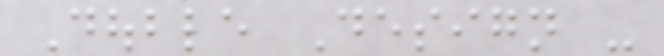Double Design -
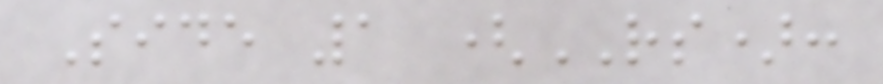Side 1 (RS):
